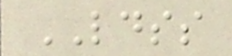LDSS
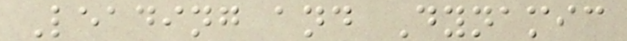Leading and Dynamic
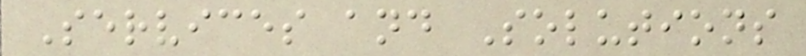Services and Solutions
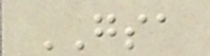GSA
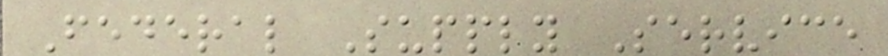Federal Supply Service
